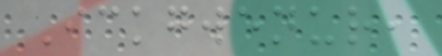Ickgwenur,
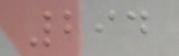294
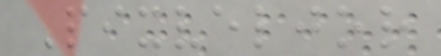Pixveljor
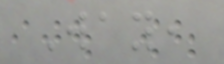Way,
